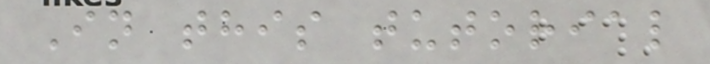In this tutorial
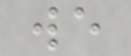we
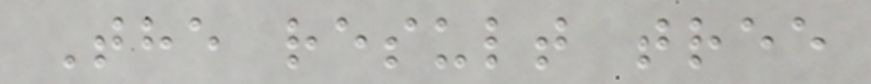The result tree
